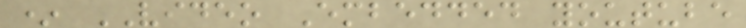* VIDEO Embedded youtube
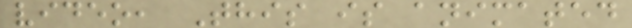video, This is animated
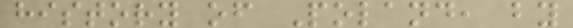history of Poland, by
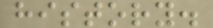history.
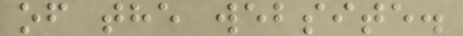of the website.
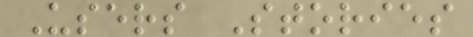Users Stories
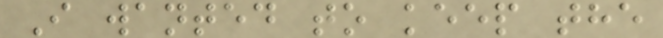I wanted to keep the
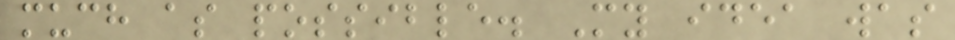much as possible. My idea was
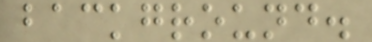background.
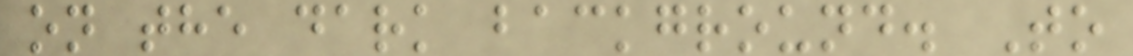on the dark background. To
